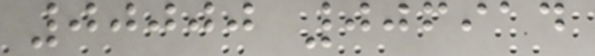00000 006914
